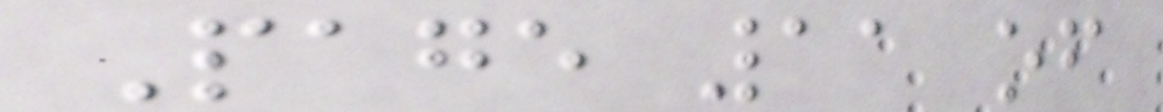Page 11 of
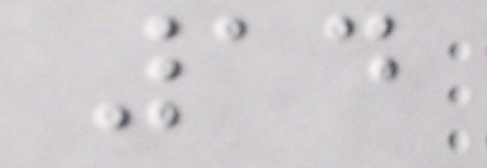14
